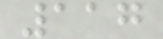117
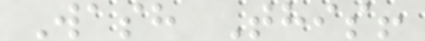Wash This!
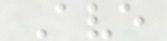Ave
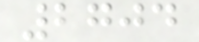2704
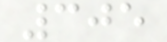305
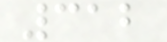312
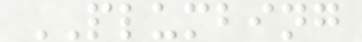PLUMBING
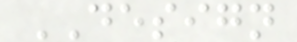DESIGN
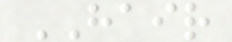HAIR
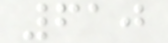610
